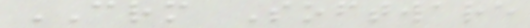CRM Software
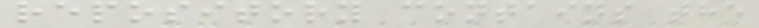repository contains the
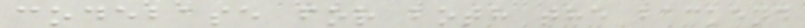codebase for both the backend
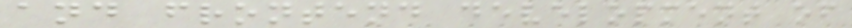and frontend development of
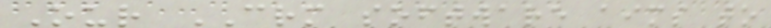Our CRM software aims to
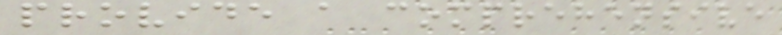provide a comprehensive
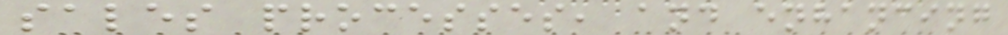sales processes, and enhancing
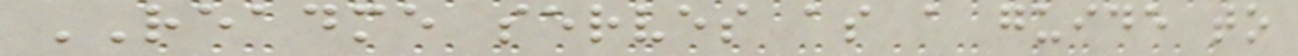README serves as a guide to
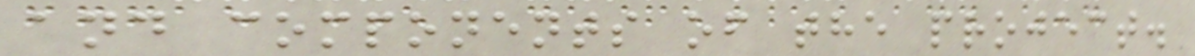and components of the project.
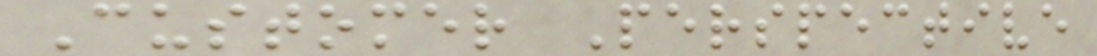Customer Perspective
